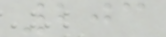203
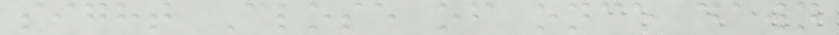sight Close of once dawn
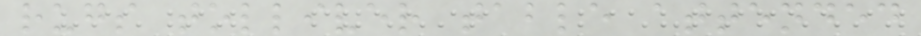rugs tolliver table attended
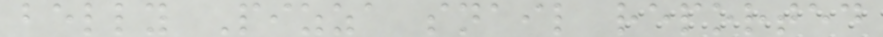belly Pizza snail reported
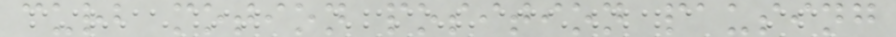curb motion position pausing
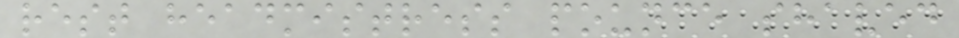rest headmistress pounce shaved
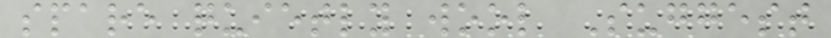spare quietly wool Suggest
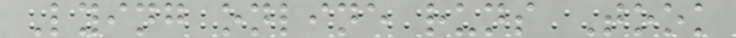Lying online runs Took
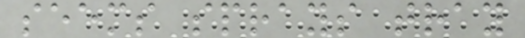seems sprays tray
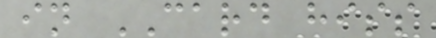in CARD hiss
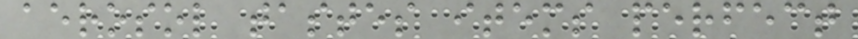aerosol tastes items perfect
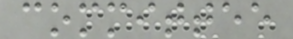committee
